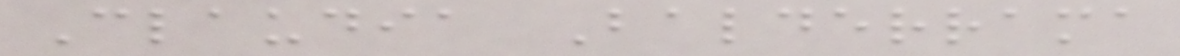Claudia Balderrama
